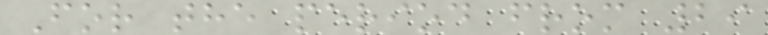For the period from 29
